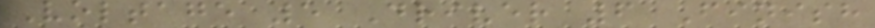Voltage 5 Driver 6 Finish
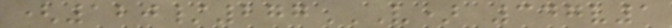(120/277V) 347V1
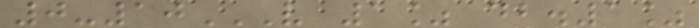0-10V 1% DB.1%
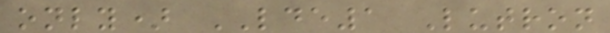only) LDE1 Lutron
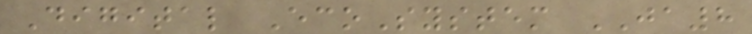Digital EcoSystem JA8
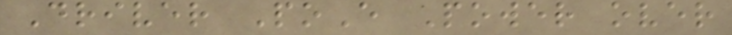Driver PoE Power over
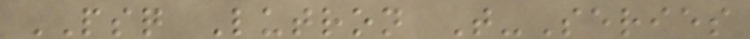PSQ Lutron T-Series
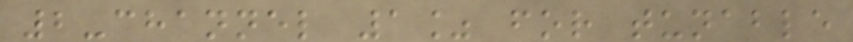2-channel 1% for tunable
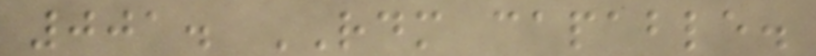001. RDM capable.
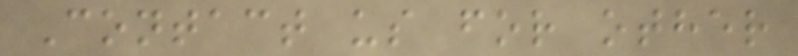Contact us for other
